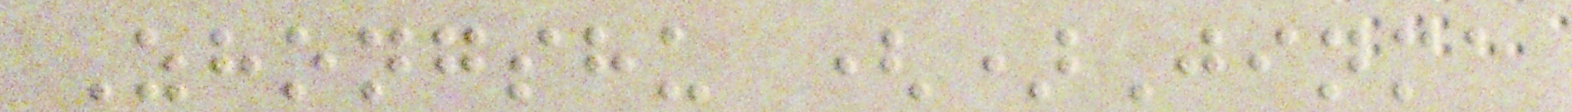Zhongshu ()Jinma
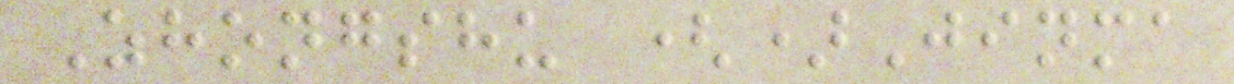Zhongshu ()Jinma
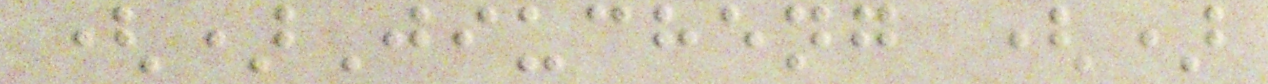()Jiucheng ()
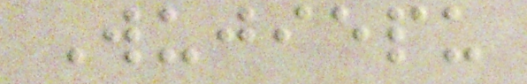Wujiepu
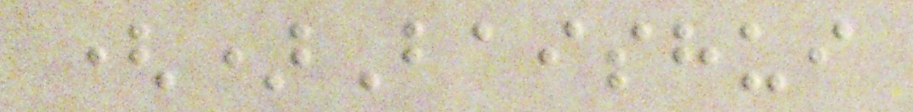()Baishui
